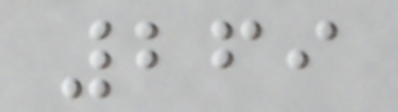269
